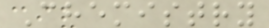Chemistry
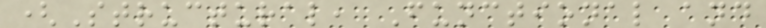(Structural, Functional and
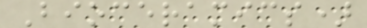Bioceramics)
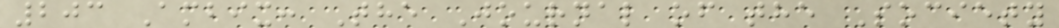203 Ambix: The Journal of the Society
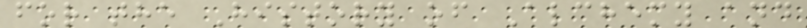for the History of Alchemy and
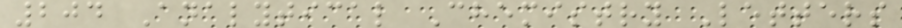204 Analytical Chemistry Letters
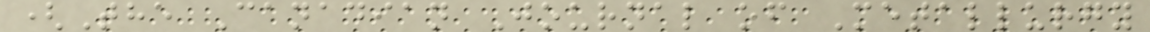(The Canadian Journal of Metallurgy
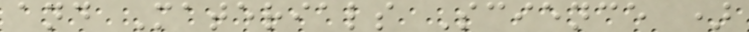and Materials Science )
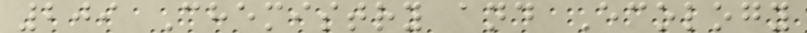209 Chemistry and Ecology
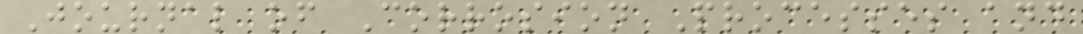Journal of Corrosion Processes and
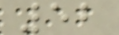52
